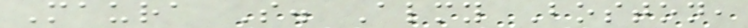Maura S. Almy Boston,
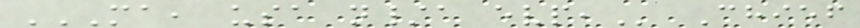MA, USA N/A EVP, Chief
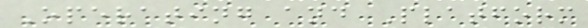Operating and Platform
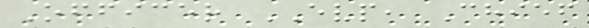Officer EVP, Chief
